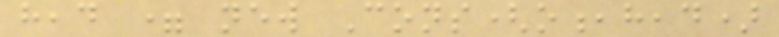head = new Cons(o,head)
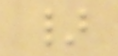}
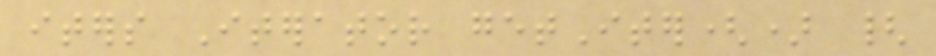iters Iterator getIter() {
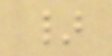}
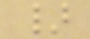}
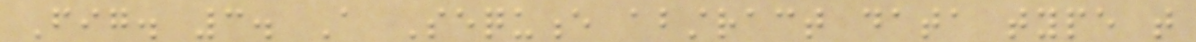Fig. 3. A Sequence abstract data type that
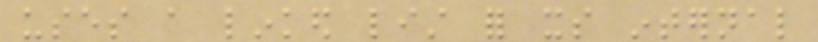uses a linked list for its internal
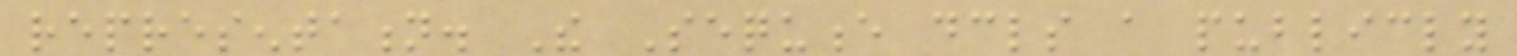representation. The Sequence declares a publicly
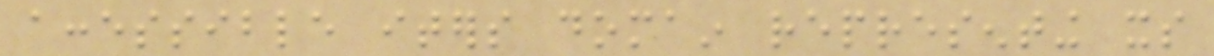accessible iters domain representing its
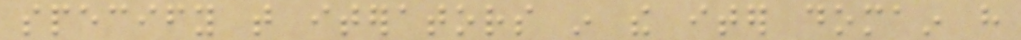specify that iterators in the iter domain have
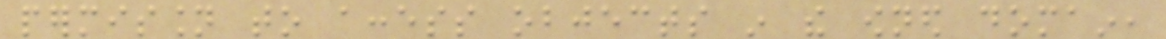permission to access objects in the owned domain,
